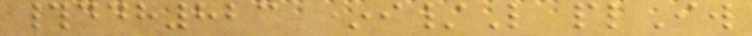#ddh823 *i/L plIw
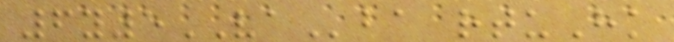6y5VAba rtuHk
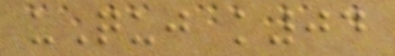uQuj k04
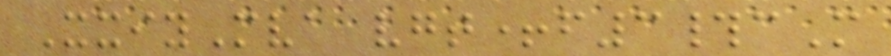XxiyMva vgt+f3#cM
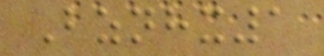Bznhx1
